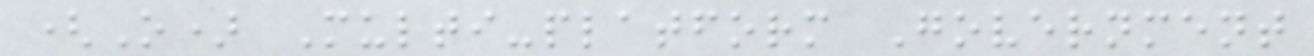(O) Multi-platform Government
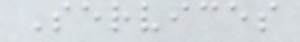Services
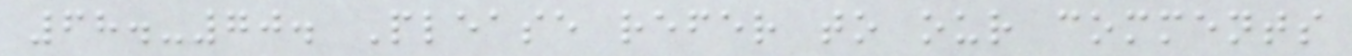68.-70. Please refer to our comments
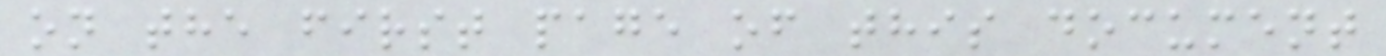on the first page of this document
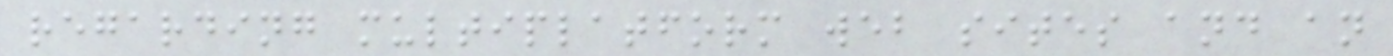regarding multiplatform web sites and an
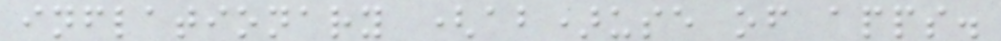inflationary (ab)use of apps.
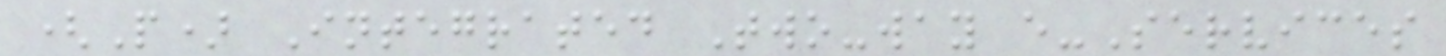(P) Integrated Two-way e-Services
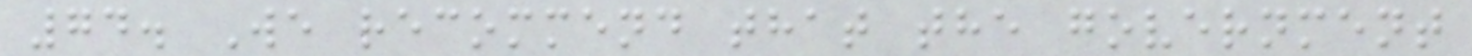74. We recommend that the government
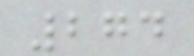274
